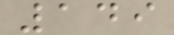149
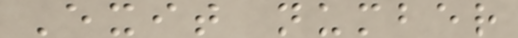Exit number
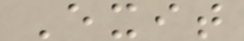Exit
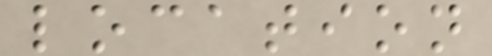location
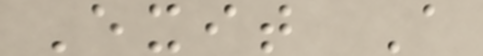Exit A
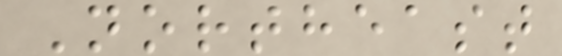Northeast
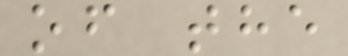of the
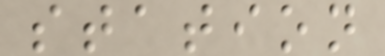station
